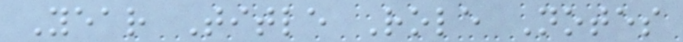Year Title Role Notes
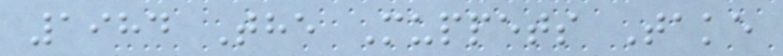1984 The Muppets Take
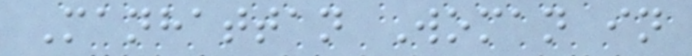Manhattan Woman in
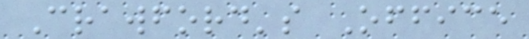Crawford's Office
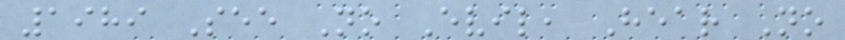1989 See No Evil, Hear No
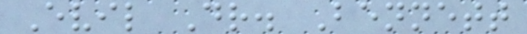Evil Dr. Bennett
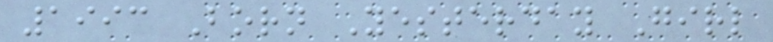1993 Born Yesterday Girl
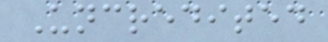Uncredited
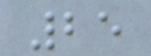25
